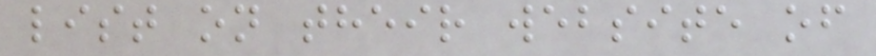list on their website of
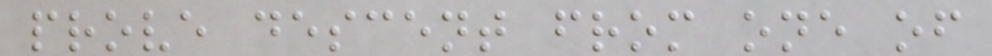prove descent from one of
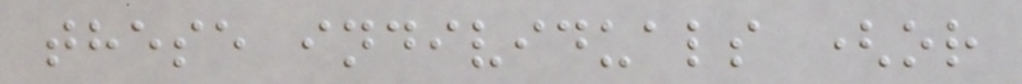these individuals (or
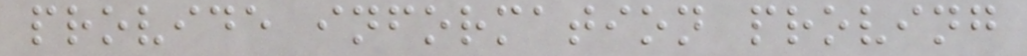provide information proving
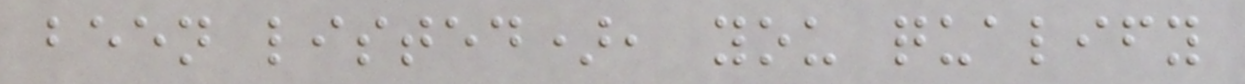been listed), you qualify
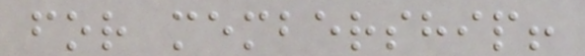for membership!
